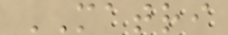MATRI
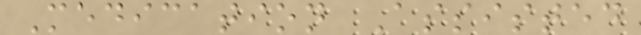Medication Assisted
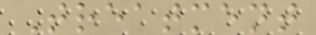Treatment
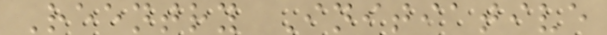Reentry Initiative
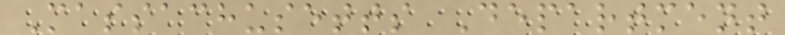Massachusetts Department
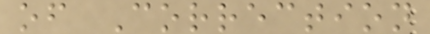of Correction
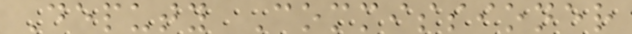Deputy Commissioner
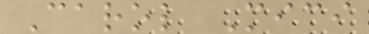Carol Mici
